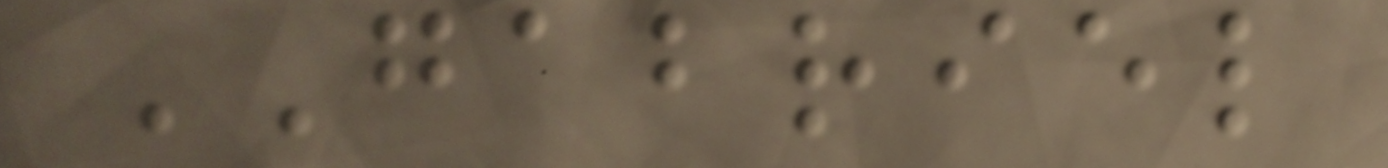GABRIEL
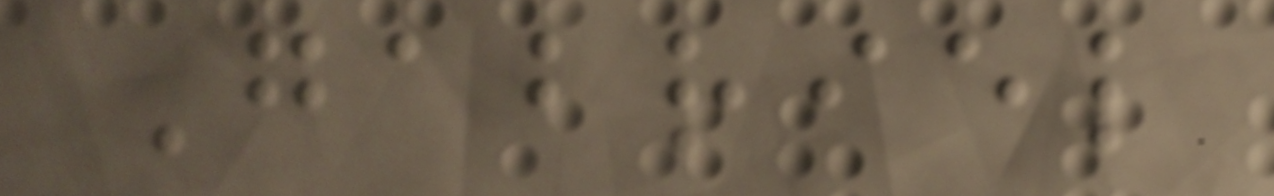Gabriel
